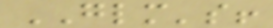GLM's!
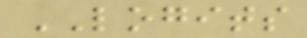LOGITS
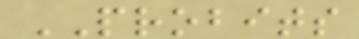PROBITS
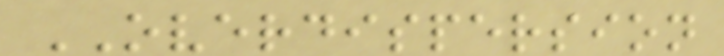OVERDISPERSION
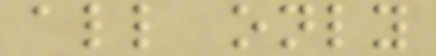all only
